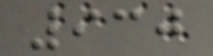930
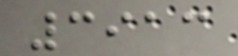3913
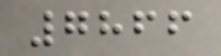7866
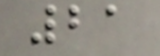21
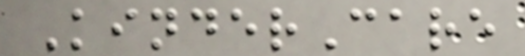KinderCare
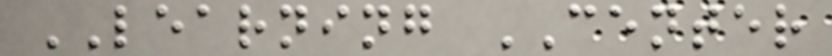LEARNING CENTER
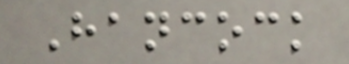Hancock
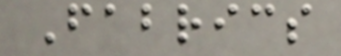Fabrics
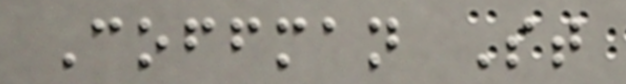Coffman St
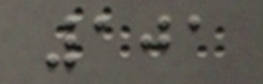101
